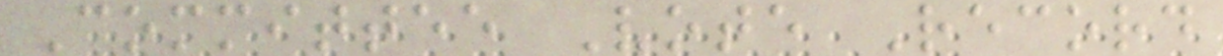Committee Vote Record
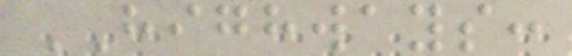HIGHWAYS:
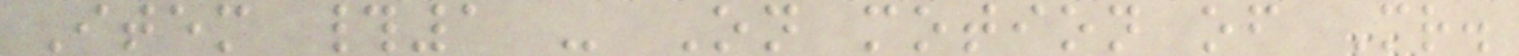Item #1 - On motion of Mr.
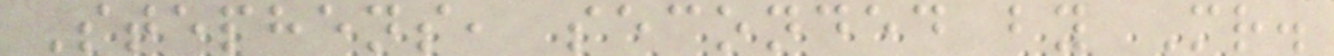Stephens, seconded by Mr.
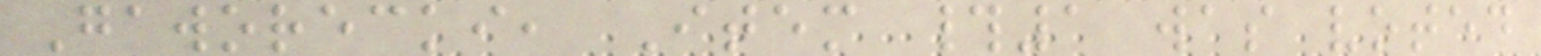Gaworecki, Item #1 was voted
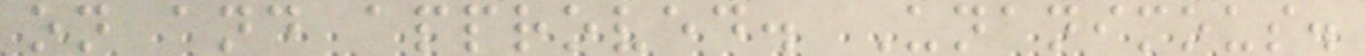on and approved. Unanimous.
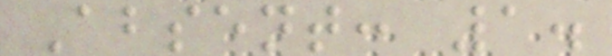Absent: 1.
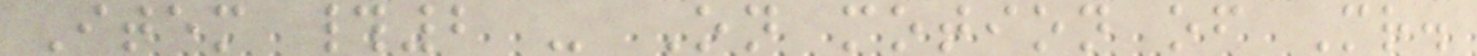Item #2 - On motion of Mr.
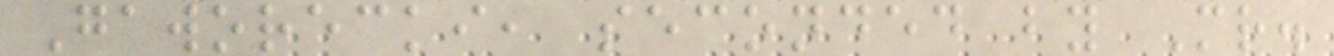Gaworecki, seconded by Mr.
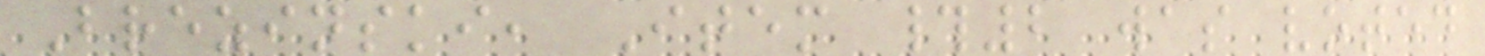Brezinski, Item #2 was voted
